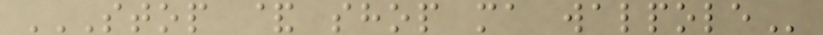STOP & SHOP MA WALPOLE
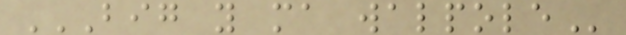BIG Y MA WALPOLE
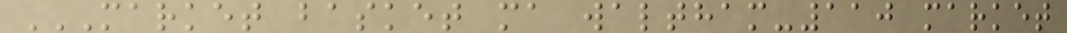MARKET BASKET MA WALTHAM-110 MARKET
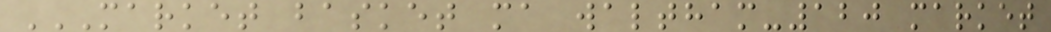MARKET BASKET MA WALTHAM-120 MARKET
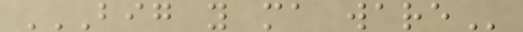BIG Y MA WARE
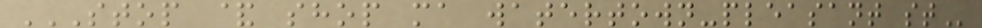STOP & SHOP MA WATERTOWN-PLEASANT ST
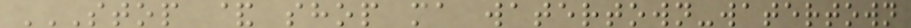STOP & SHOP MA WATERTOWN-WATERTOWN
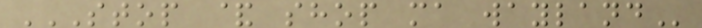STOP & SHOP MA WAYLAND
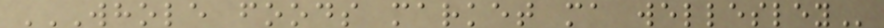WHOLE FOODS MARKET MA WELLESLEY
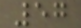57
